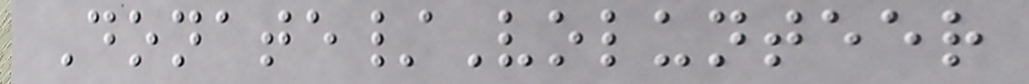Donate/Volunteer
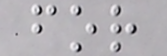for
